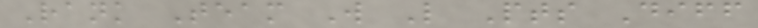Rank Team W L Pts Diff
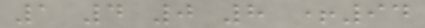1 4 0 8 +94
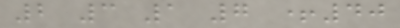2 3 1 7 +40
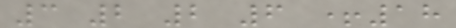3 2 2 6 +18
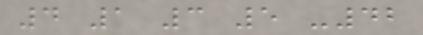4 1 3 5 -42
